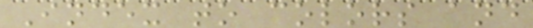Index to colors and
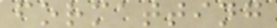formatting
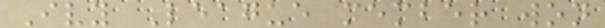Ivy League member won
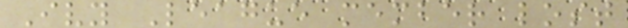Ivy League member lost
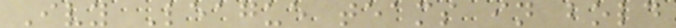Ivy League teams in bold
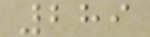289
